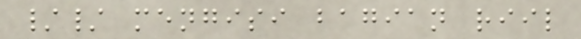// mengisi bagian riil
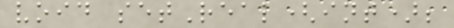void setReal(int);
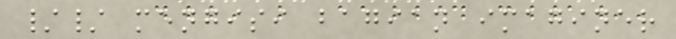// mengisi bagian imaginer
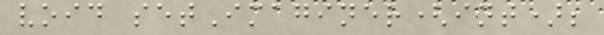void setImaginer(int);
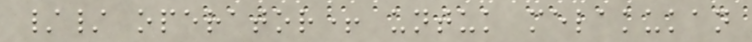// operator+ untuk melakukan
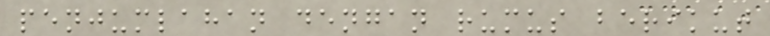penjumlahan dengan rumus berikut
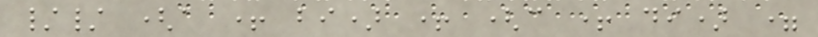// (a + bi) + (c + di) =
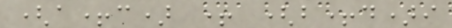(a+c) + (b+d)i
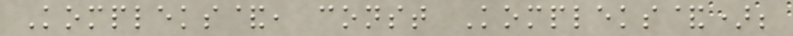Kompleks&, const Kompleks&);
